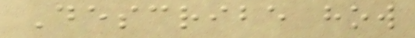Describe how
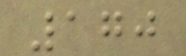170
